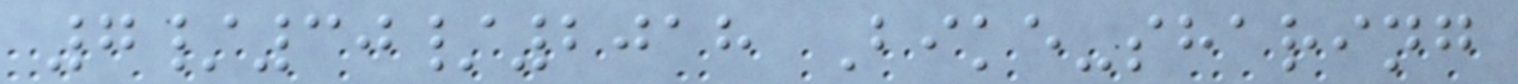7/30/2018 Bike-sharing
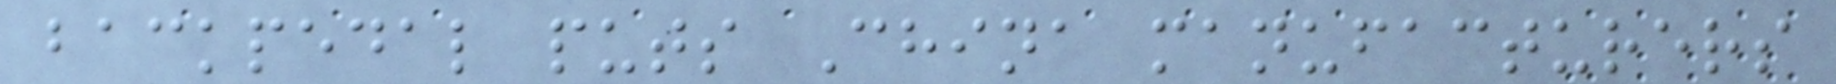backpedal puts China manufacturers
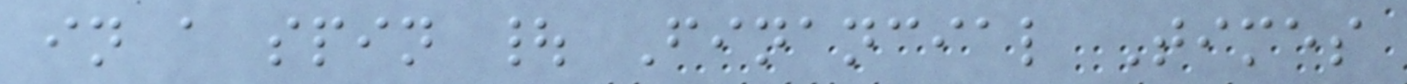in a spin | Financial Times
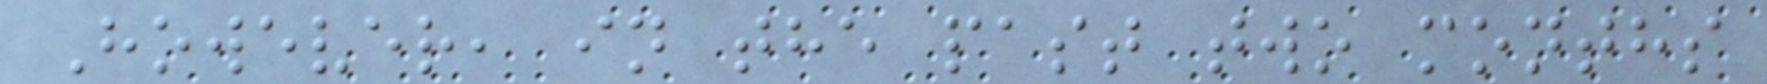However, in the past two months
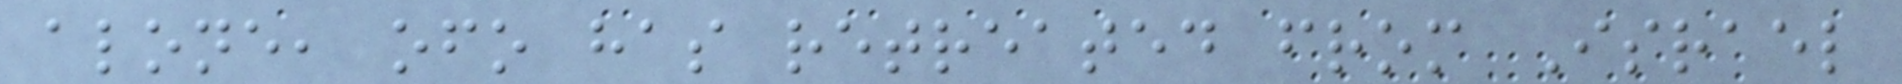alone, ofo has retreated from Israel
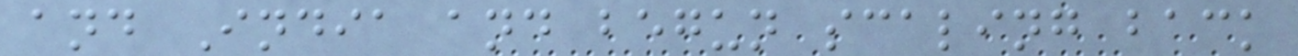and India and begun scaling back
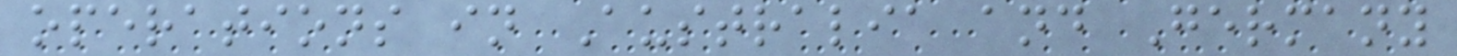operations in Australia and Germany
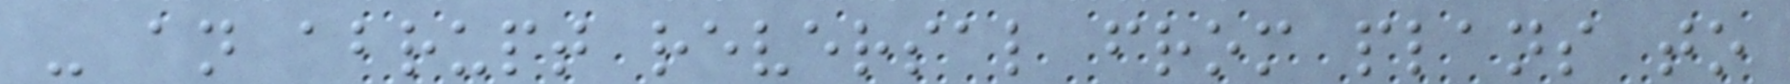- an abrupt reversal from plans to
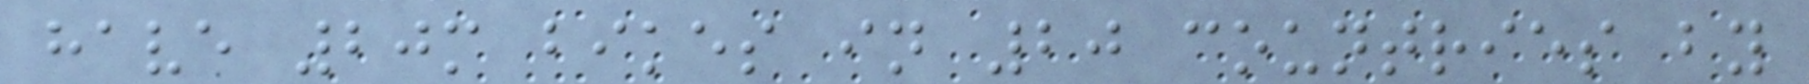have 20m bikes in 20 countries by
